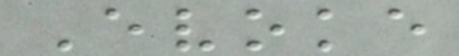Evoke
